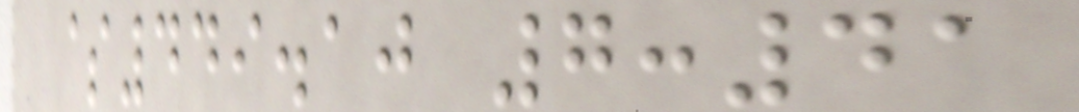$449.10 7:41
